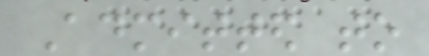Admitted to
